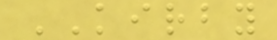KIRBY
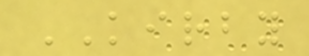KIRBY
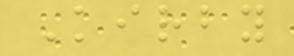Kirby
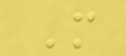M
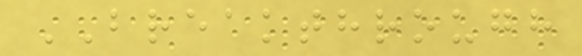BREAKTHROUGH
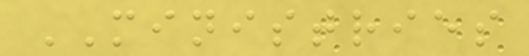MINISTRIES
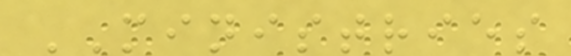MINISTRIES
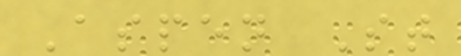Aspen St
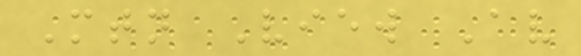Mtn View Av
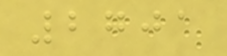2701
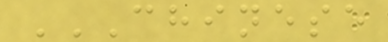CHINESE
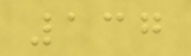137
